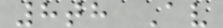8th Av
